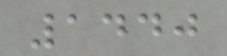1440
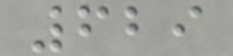629
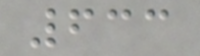633
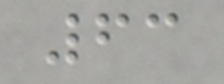63
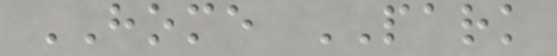HOME PARK
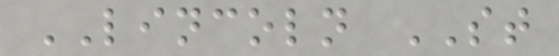LINCOLN ST
